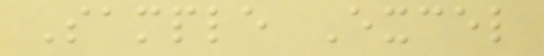Sample Excel
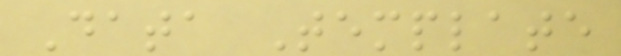Data Template
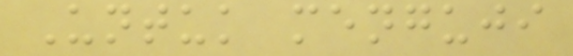Untuk menguji
